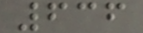636
